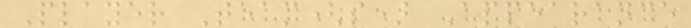Player Team(s) Appearance
